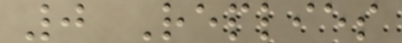0 Replies
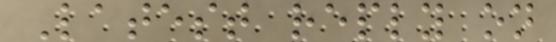Latest reply on
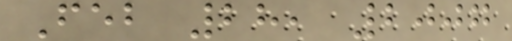Feb 28, 2007
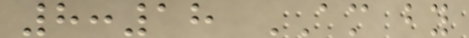8:18 AM by
